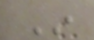In
